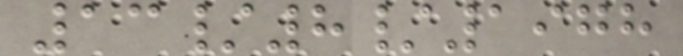13/8/1978
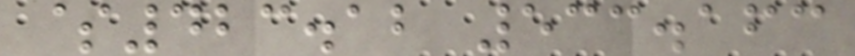$423.12 533.163
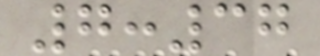7:37
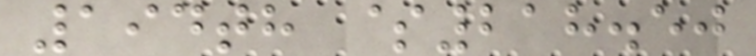194th $218.50
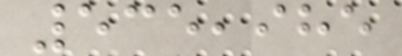535,985
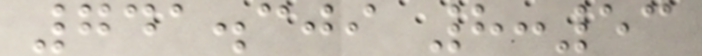741.309 8:53
